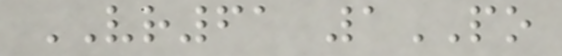VR61 1PO
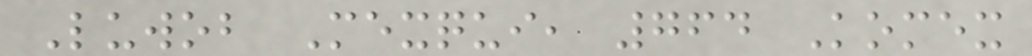Luwob Mexqui, 764 Komex
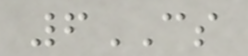6CS
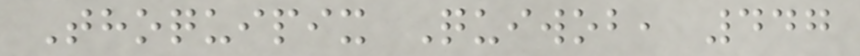Thoquipix Quiwob, 447
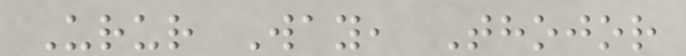Urur Way, Thojor
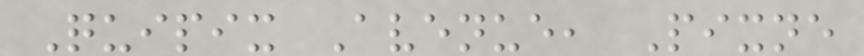Quipix Avenue, Pixne
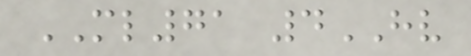ML71 4HV
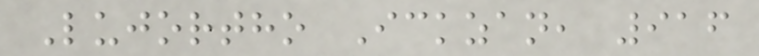Lujortho Ickzan, 916
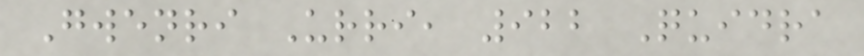Gwenri Urri, 922 Quidra
